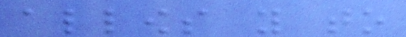allows you to
